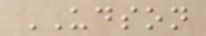UDSON
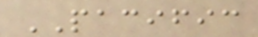PACIFIC
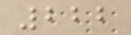222
